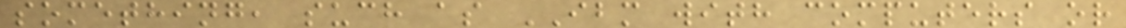something, such as IBM with computers or
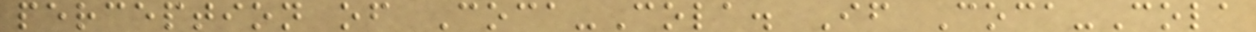perception of Coca-Cola. If Coca-Cola
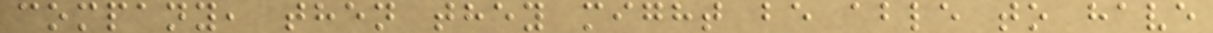company, then they might be able to have
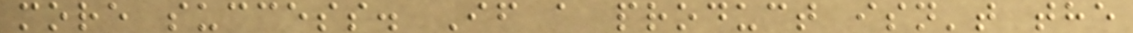more success. If a product isn't the
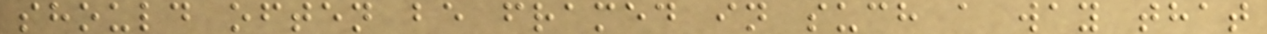should often be framed in such a way that
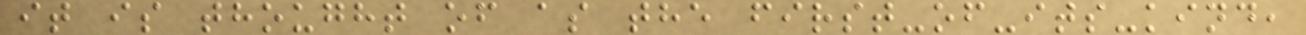it is thought of as the first-of-its-kind,
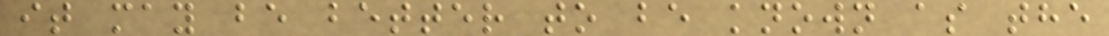it may be better to be known as the
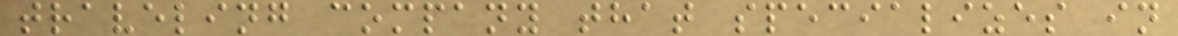traveling company that specializes in
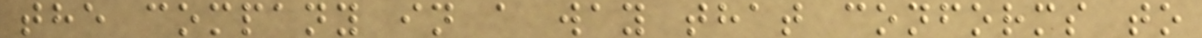the company in a way that conforms to
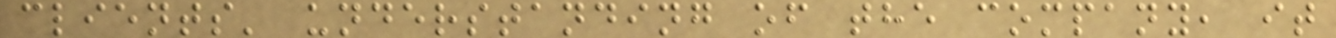clients' understanding of the company, it
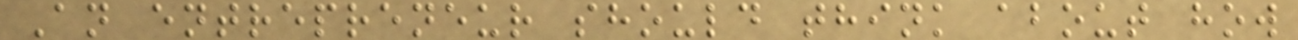An entrepreneur should think about how
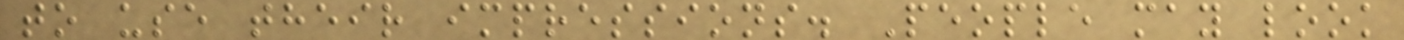to use their impressions. People may look
